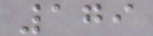179
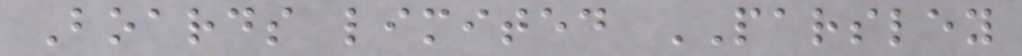Boards limited PARSLEY
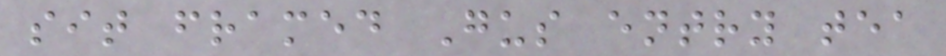sit framed Gus entry tea
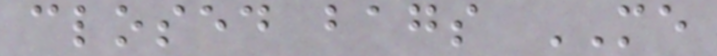closed bags ME
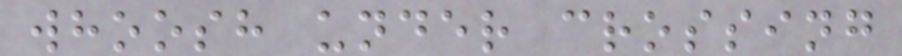whoosh under crossing
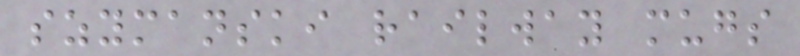szymanski railway mugs
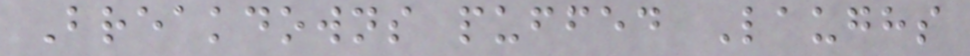Breakdowns puffed Laughs
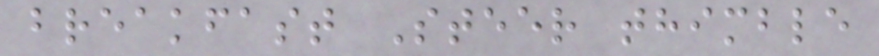breakfast Steer thimble
